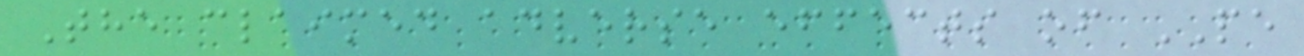The claimed adverse effects of PE
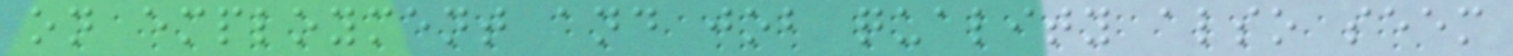on employment and job quality also seem
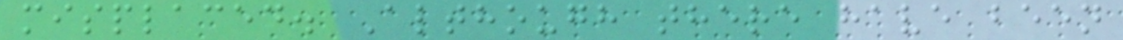misplaced. Although there have been
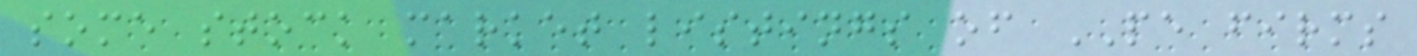some stock market listings of PE firms
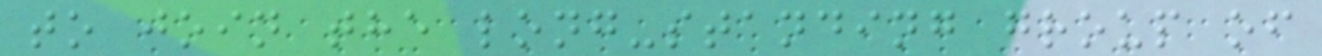to join the long-standing group of
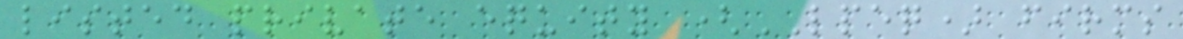listed private equity (LPEQ) firms
